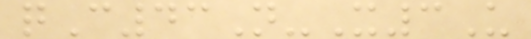qC43N-X3U
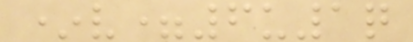*v=6u1q
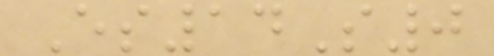Es14S0
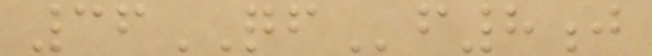36QFf8j
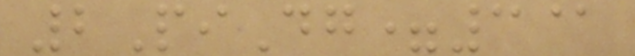2PiDg=3@
